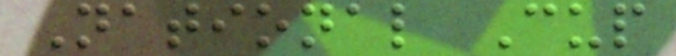National Cup
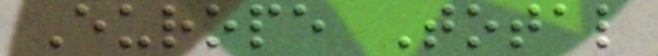Europe Total
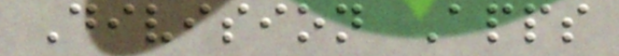Division Apps
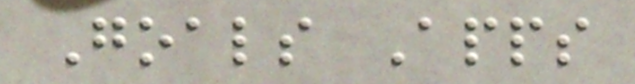Goals Apps
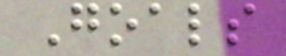Goals
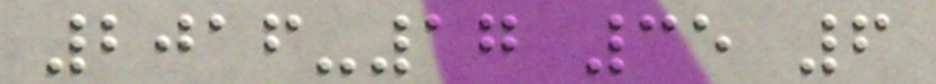2016-17 35 6
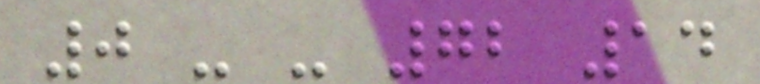0 - - 72 14
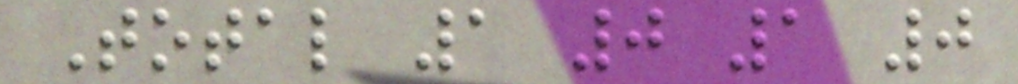Total 1 0 1 0
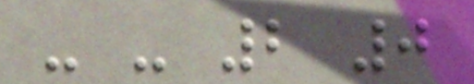- - 2 0
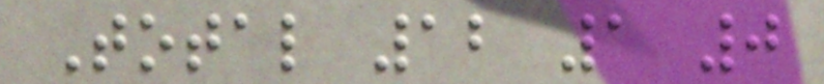Total 12 1 0
